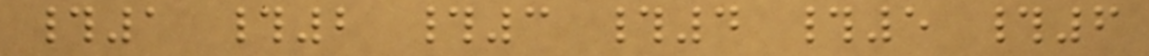#1 #2 #3 #4 #5 #6
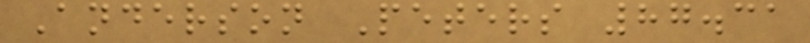Anderson Peters 87.31
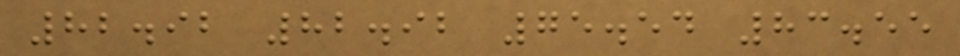82.92 82.92 75.54 83.55
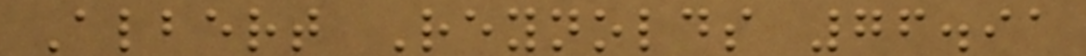Albert Reynolds 76.91
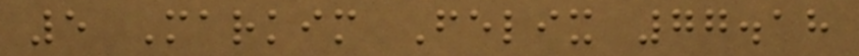5 Markim Felix 77.18
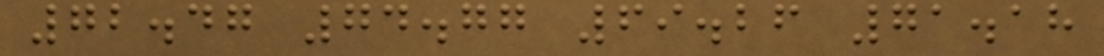72.47 74.77 69.26 71.18
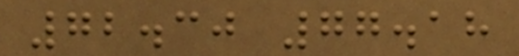72.30 77.18
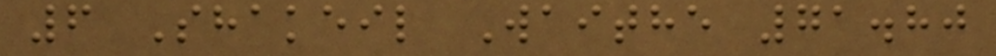6 Shakeil Waithe 71.80
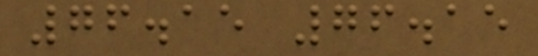76.15 76.15
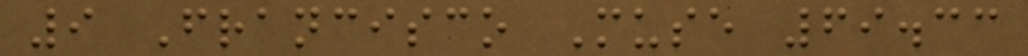9 Francisco Muse 69.33
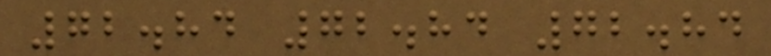72.84 72.84 72.84
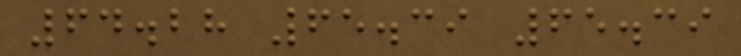64.28 65.39 65.39
